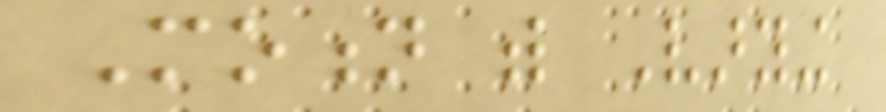Motion with Varying
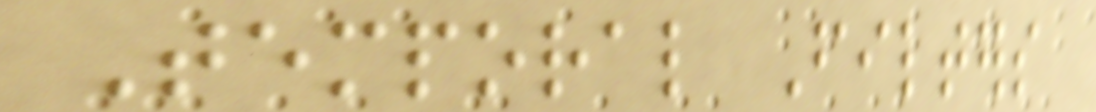Temporal Filters
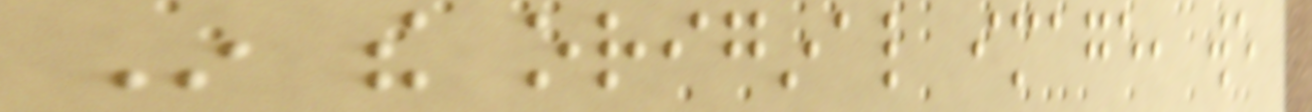In the original image, we
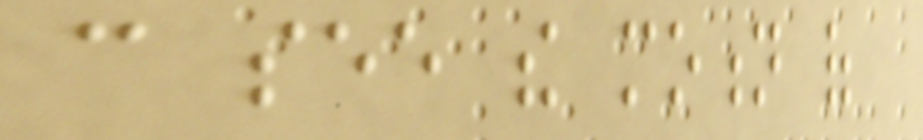can see the motion of
